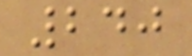240
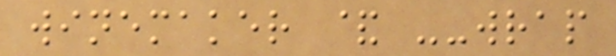winemaker & --wrap
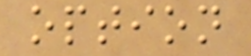option
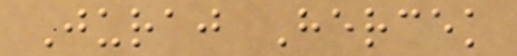Juraj Hercek
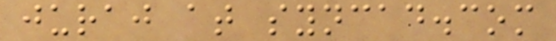juraj at syncad.com
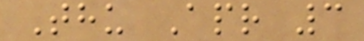Thu Apr 3
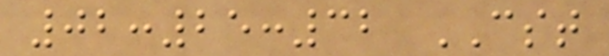02:25:32 CST
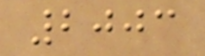2003
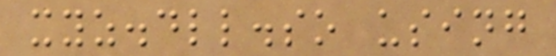xyz.dll.so using
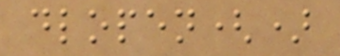dlopen()
